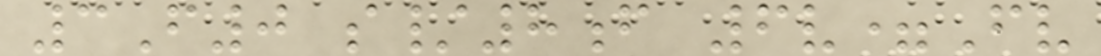3F0 s/8f 6v=Fv
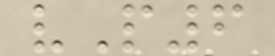vP6
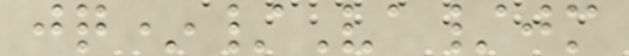jq*/Va/jm
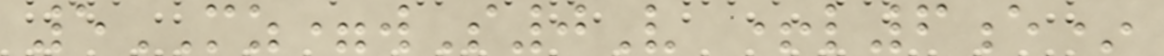5MZ=wS0V +l6e*
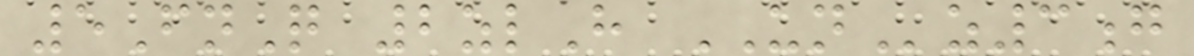5FnQ 2zlH UNz3g
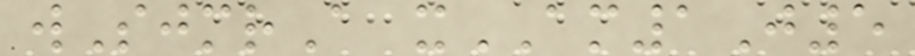wSjmrA xAM1J5
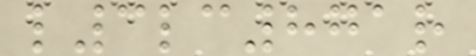l3lc871r
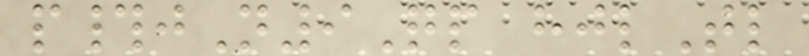p#jN9Qp hjlTl
